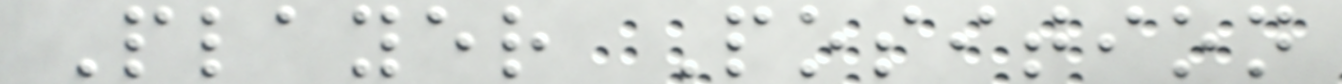Player Position
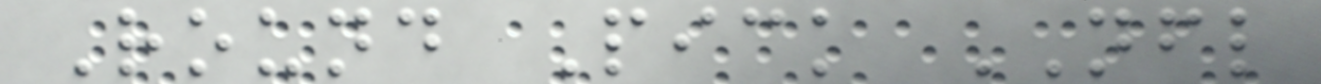Round Pick NFL
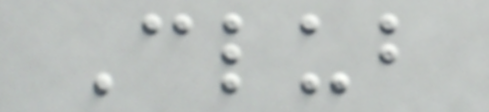Club
